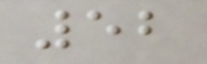52
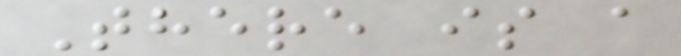There is a
